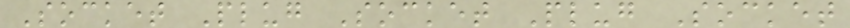Socket Plug Socket Plug Socket
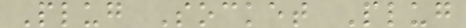Plug Socket Plug
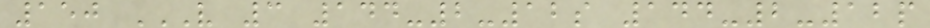150 V 3 144-2-12S 144-2-12P
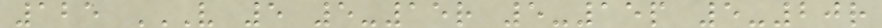125 V 5 5-15R 5-15P 5-20R
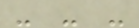- - -
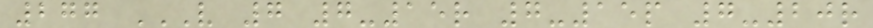277 V 7 7-15R 7-15P 7-20R
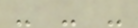- - -
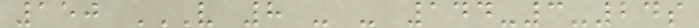150 V 8 - - 144-3-24S
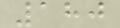180
